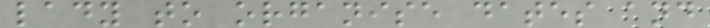lady to organise dates and
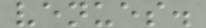venues.
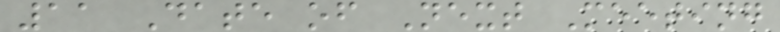11 Date of Next Meeting
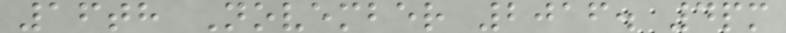16th November 2016. 4pm
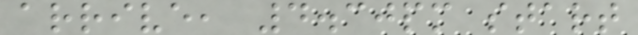arrive, 4.30pm start
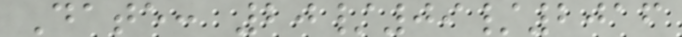Date: 20/09/2016
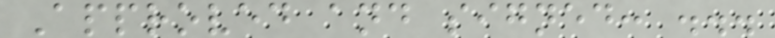Approved and signed: ...
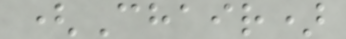(Chair)
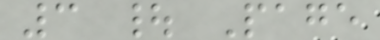3 | Page
